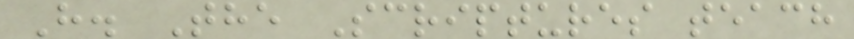H. The Scriptures teach
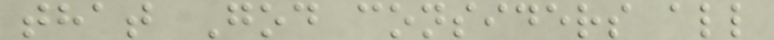that God considers all
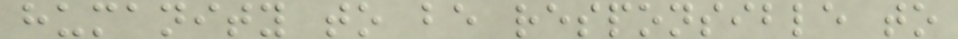humanity to be responsible to
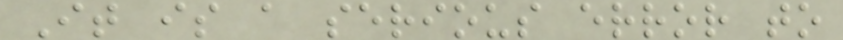It is a serious error to
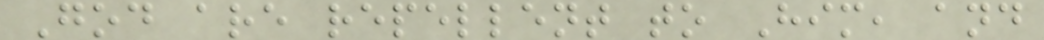God are repellent to Him, and
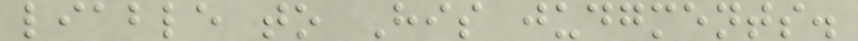liable to His judgments.
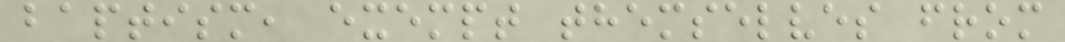baptism, exempt themselves from
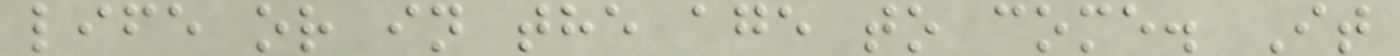life or in the age to come. It
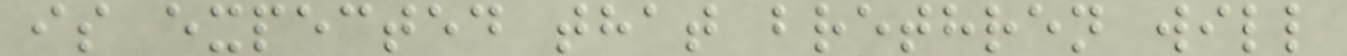is expected that brethren will
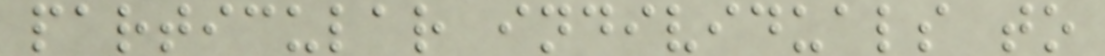particular individuals to
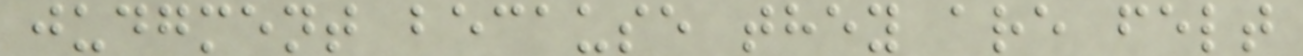judgment because they are felt
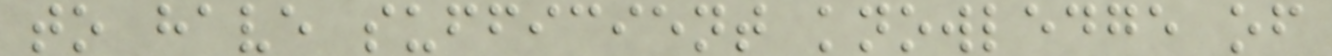to have sufficient knowledge of
